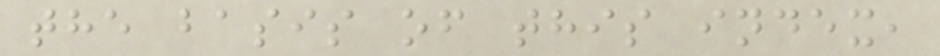the basis of this index,
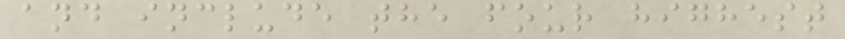and include the four highest
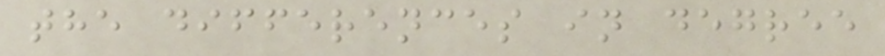the differences in degree
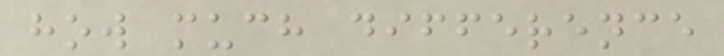how much difference
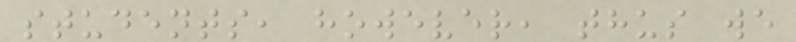students, however, thus we
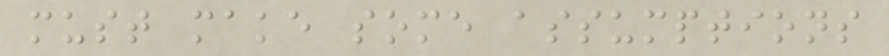must make some assumptions
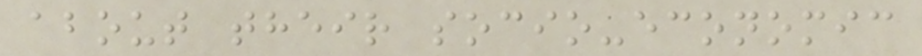about their socio-economic
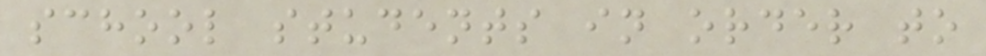school students in order to
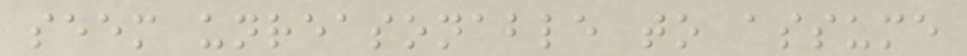seem unreasonable to assume
